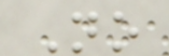No
